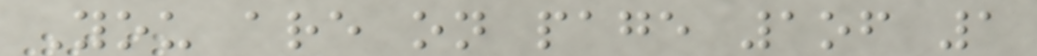You are on page 1of 1
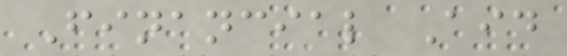Financial Aid
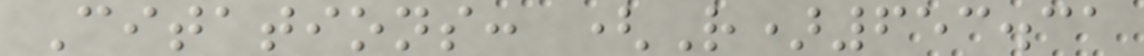Citations: (R)653.31
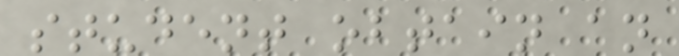student obtain an
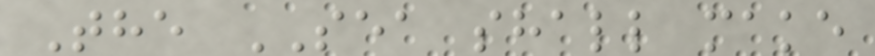The SEA shall make
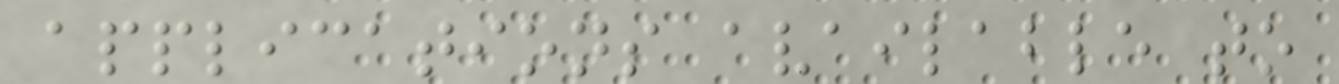applications available to
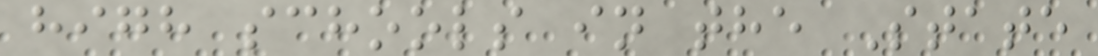high schools in the State
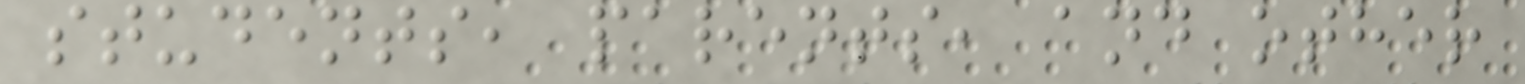students, parents, and other
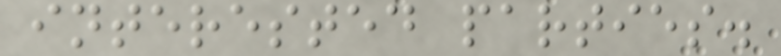interested parties.
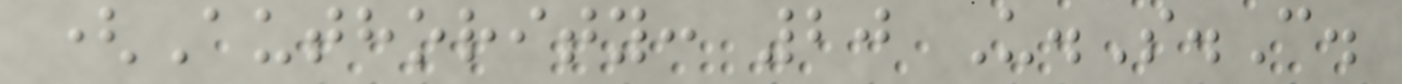(Authority: 20 U.S.C.
